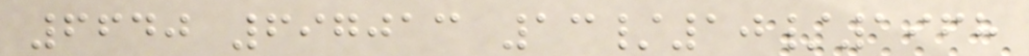6640 697013 13/10/1968
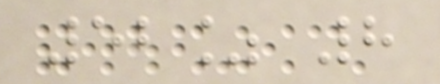52% 8
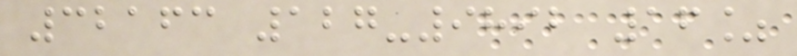32163 127-9892 16%
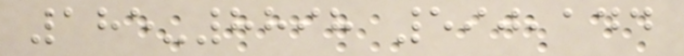185-8898 590,144
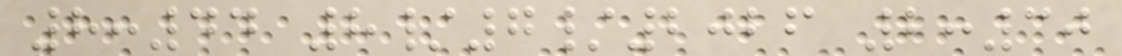8:44 8/7/2026 2:30
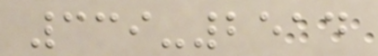339-2514
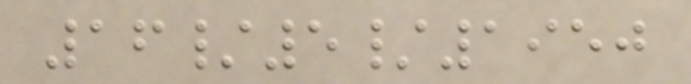16/5/1950
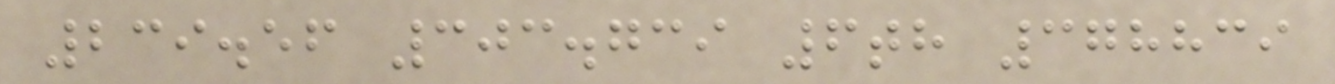239.56 303.739 6th 378839
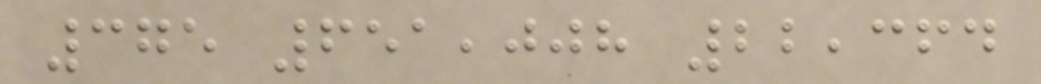375 651,008 22,364
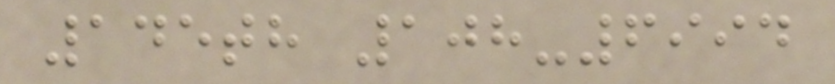145th 108-6994
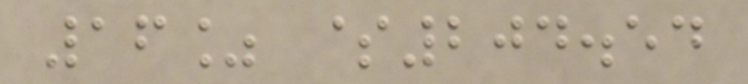16% $204.54
